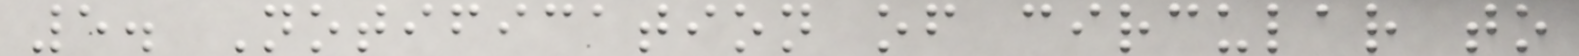5. Notification of circular to
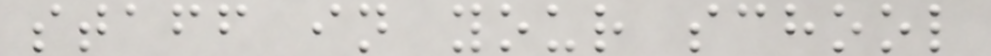staff in your school
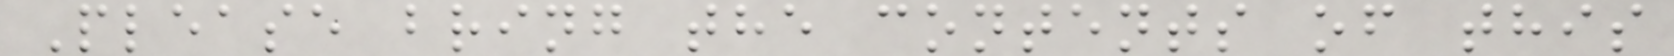Please bring the contents of this
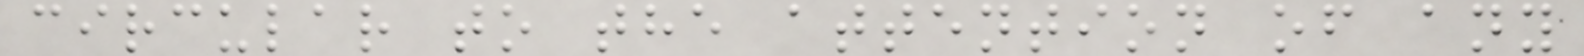circular to the attention of any
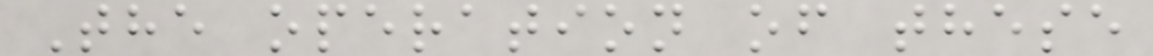The operation of these
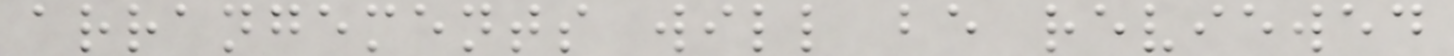arrangements will be reviewed
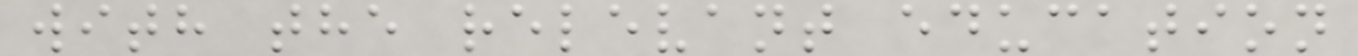with the relevant education
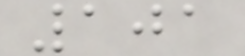101
